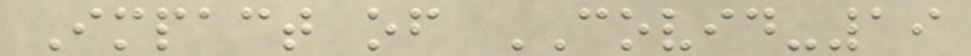Impact of COVID-19
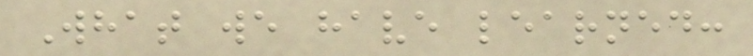What we have learned:
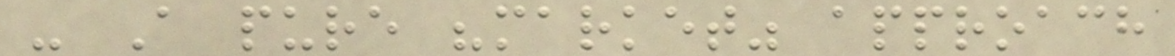- A pure "market" approach
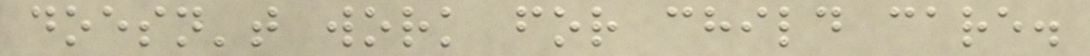doesn't work for child care.
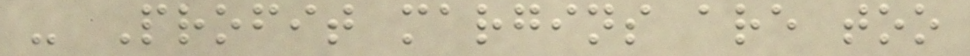- Profit margins are too
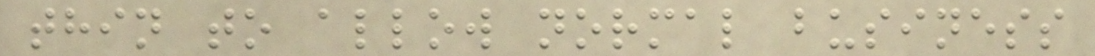thin to allow normal business
